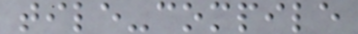tile-compile
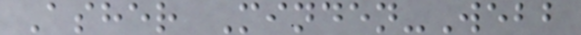Asher Minden-Webb
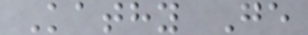Kathy Ge
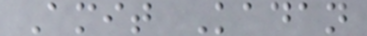Amit Kadan
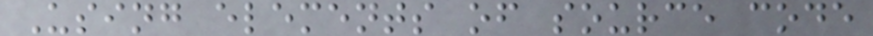Using elements of source code
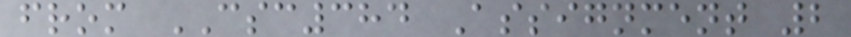from CSC384 Assignment 2
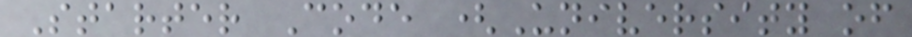Starter Code (University of
